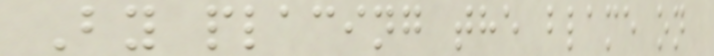By placing the blame on
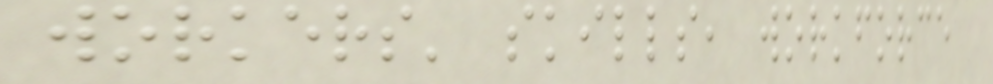workers' skills, workforce
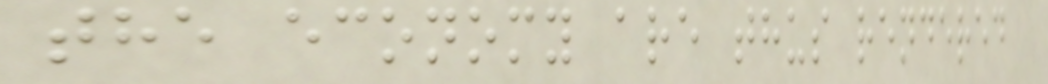the economy are thus rendered
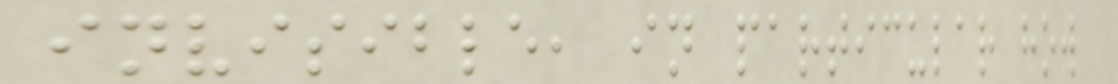invisible, in particular how
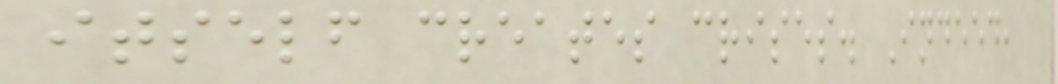itself creates crises. Indeed,
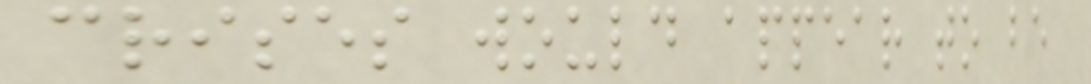crises would appear to be
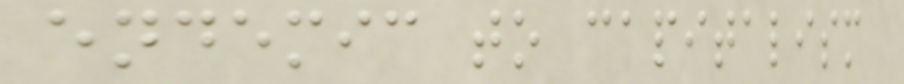endemic to capitalism
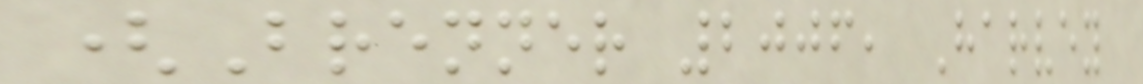(Brenner 2006, Harvey
